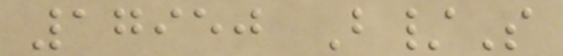17950 B/S
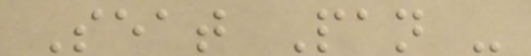Seat Pan -
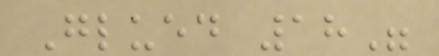Glued 18"
